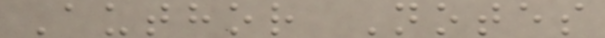Author Notes
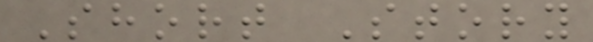Short Story
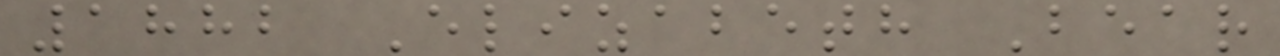1882 Elizabeth Bear
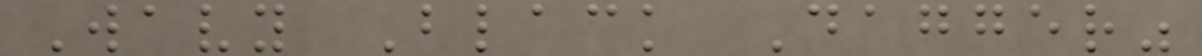Wavy Black Dagger"
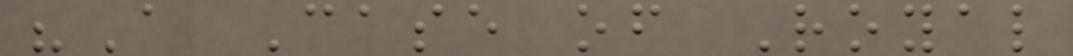"A Case of Royal
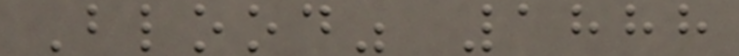Blood" 1888
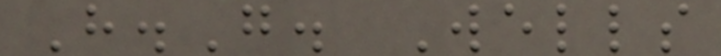H.G. Wells
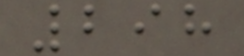298
